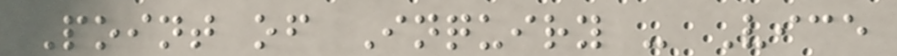Point of Inquiry - Vice
